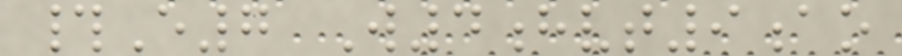#E7 W4hvt9ao
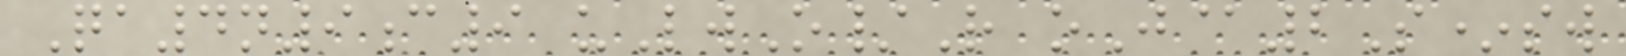Qa4n9c9 uLwO/R oJ@2S*sw
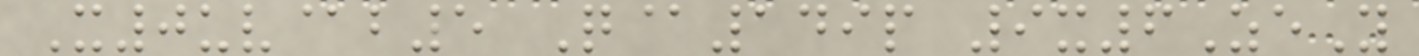X0uv@b5 Q@149p 9x6ZeY
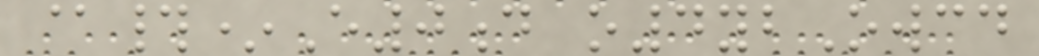@#*E0d o4ybOwcd
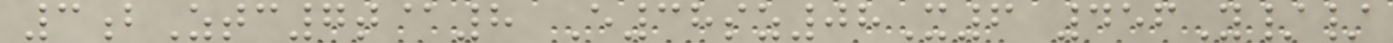3bZtc7t@8 E38sz08X6 456Y//
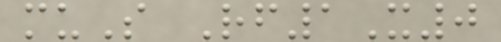muS Rf1X0
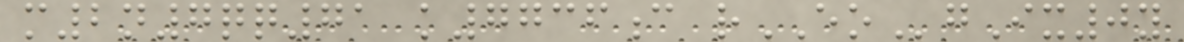m2n7qq71 k7736c rEOgIx0y
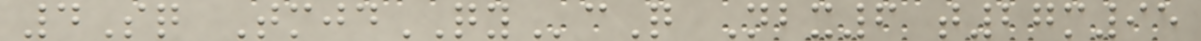4Sq TmjdQYcQ Nbx6 t27m95
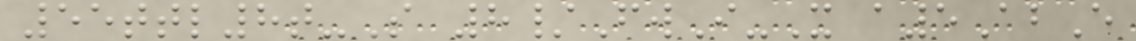55ttl8t-S 8/FwI-X a5AbE
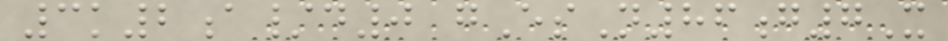3k2a/d0 gEsN86g7X
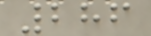286
